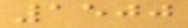1500
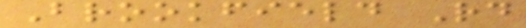Brookfield Rd
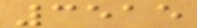3515
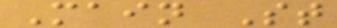Main St
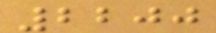2200
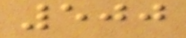500
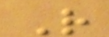R
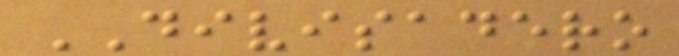DIVISADERO
